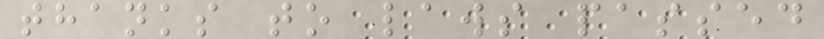thanks to laws passed
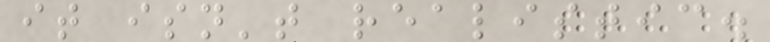it isn't realistic.
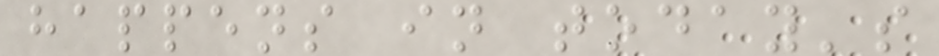happens in today's
